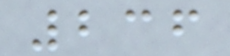236
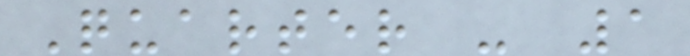Quarter - 1
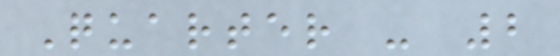Quarter - 2
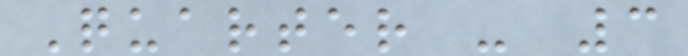Quarter - 3
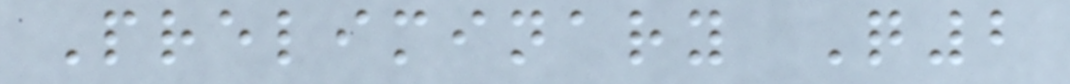Preliminary Q2
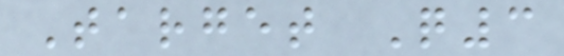Target Q3
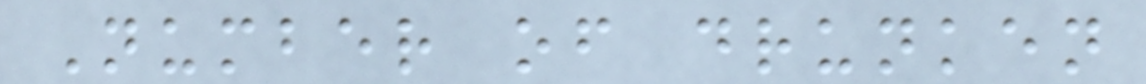Number of drunken
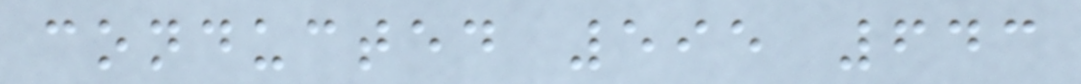conducted 595 643
